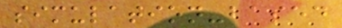simulation-based
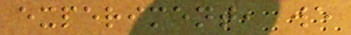experiment, we
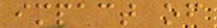impact of
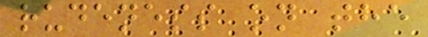rudeness on the
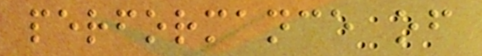performance of
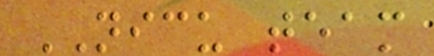NICU team
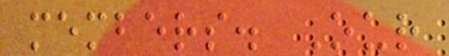members. Our
